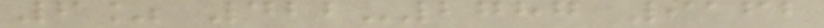6% 422-2787 9162
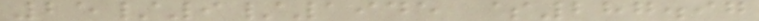25/9/1945 $287.97
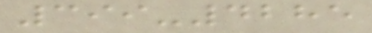399-4285
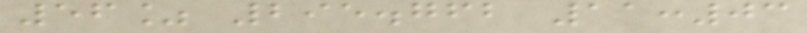56% 295.762 11:03
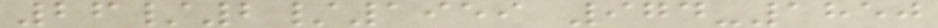26/2/1959 974-1850
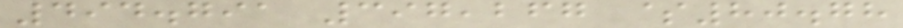494.791 397,267 $80.78
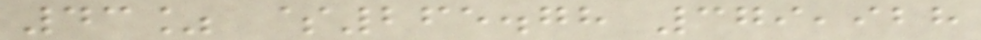43% $265.78 379,928
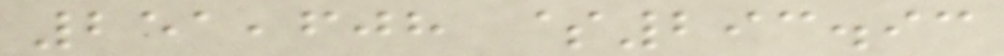251,608 $293.93
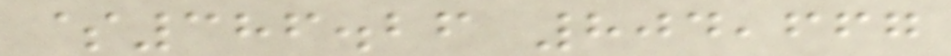$386.26 804,667
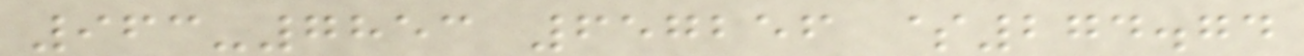963-7853 657256 $274.74
